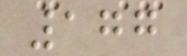177
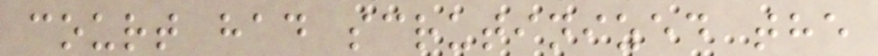court had scrutinized the
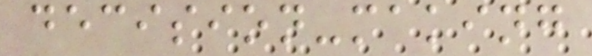decision-making
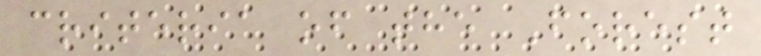criteria of the Forest
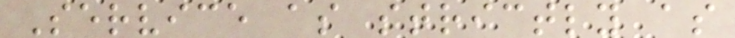Service as strictly as
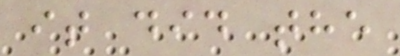it did the
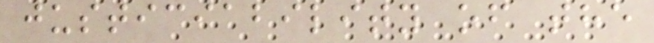justiciability of the
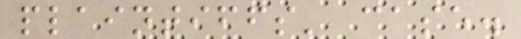plaintiffs' case.
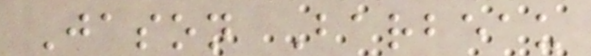Jason Barbeau
